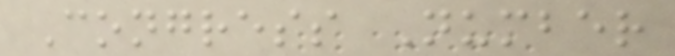Congress Number
